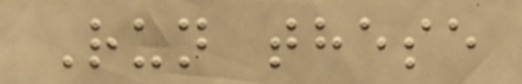Run these
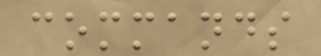commands
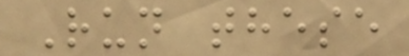Run these
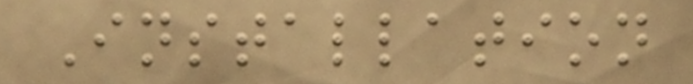Installation
